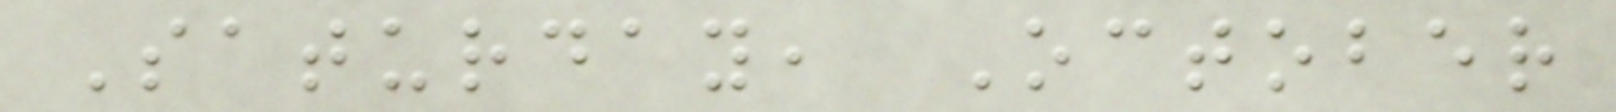Saturday, October
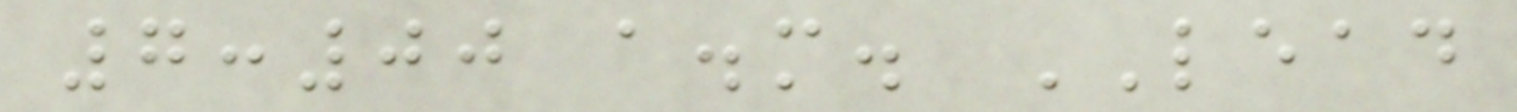7:00 a.m. LEAD
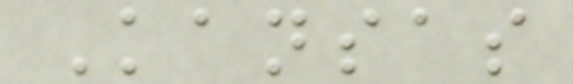Kansas
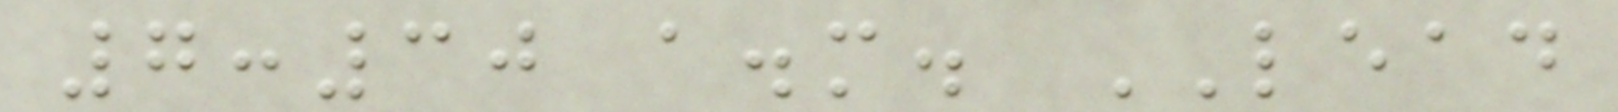7:30 a.m. LEAD
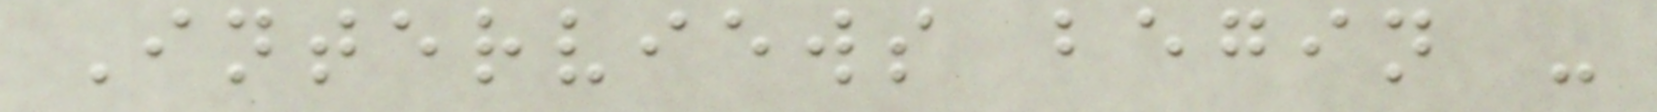Interviews begin -
